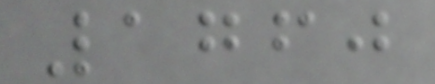1760
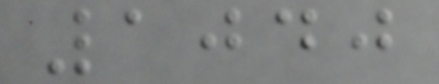1040
